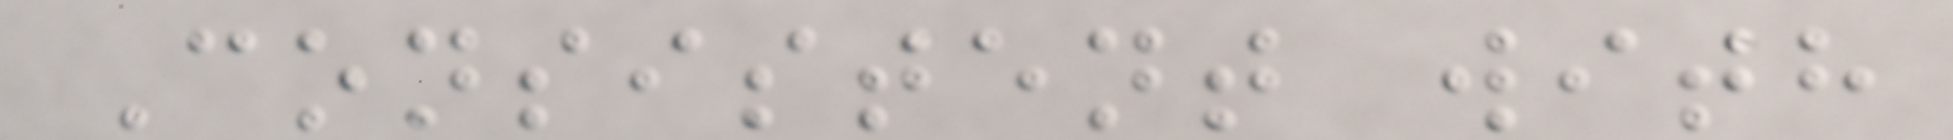Consistent with
